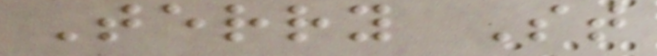Terry St
